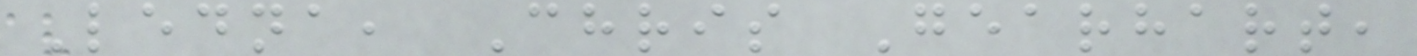Ledna, Chris Gearhart,
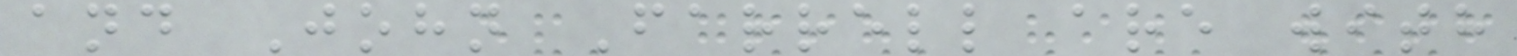and John Farrell are with
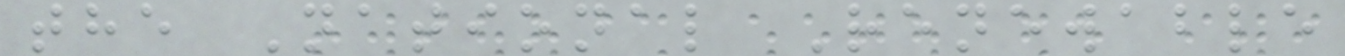the National Renewable
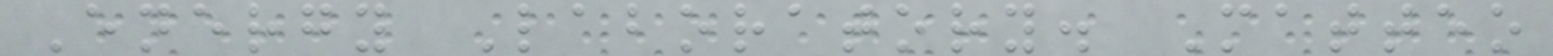Energy Laboratory. Matteo
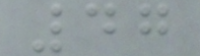47
